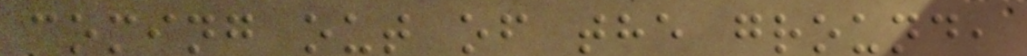coming out of the ground,
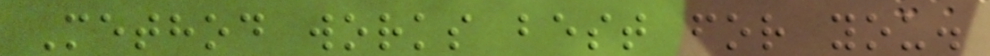Method works best for you.
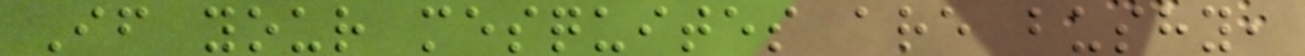If your mesquites are bushy,
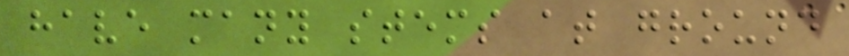have many stems at ground
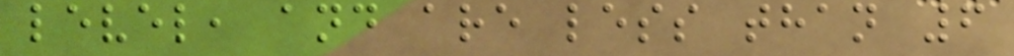level, and are less than 6
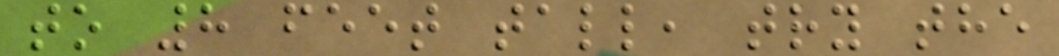to 8 feet tall, try the
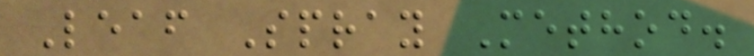Leaf Spray Method.
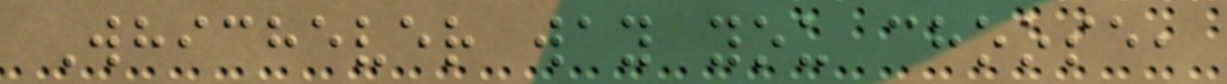Whichever way you choose,
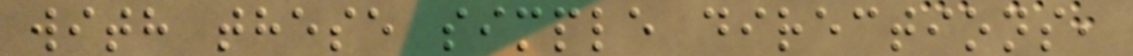with these simple directions,
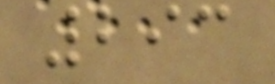293
